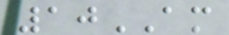10AM
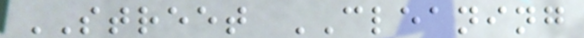STREET CLEANING
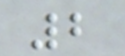2
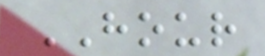HOUR
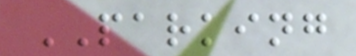PARKING
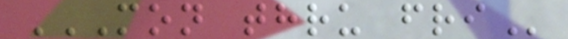MON THRU FRI
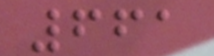661
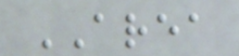AREA
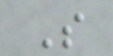S
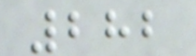282
